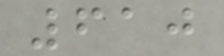610
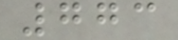773
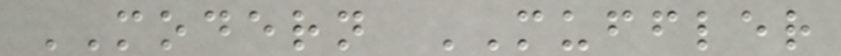MODERN MUFFLER
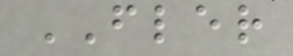FLER
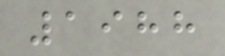1988
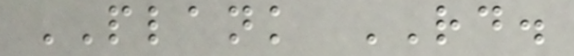PLANK RD.
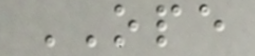OPE
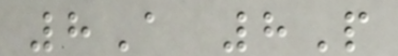8A 8P
